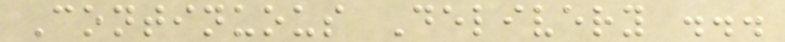Continuous Delivery ...
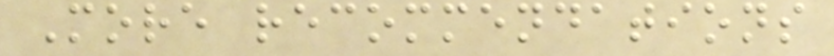More recommendations
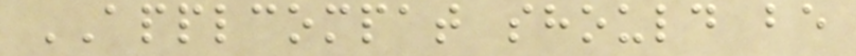APPLCOMPAT should be
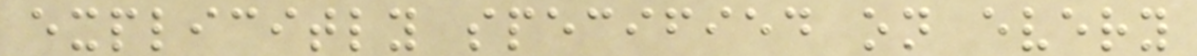explicitly specified on every
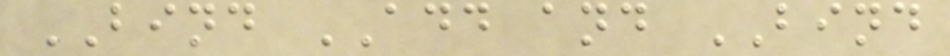BIND ADD and BIND
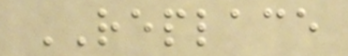REPLACE
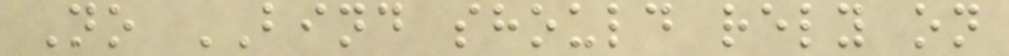No BIND should rely on
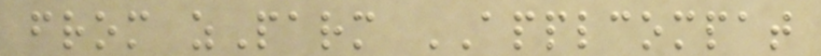from zParm APPLCOMPAT
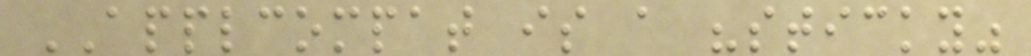APPLCOMPAT is a "sticky"
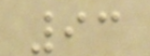93
